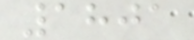1801
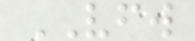VFW
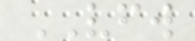VFW
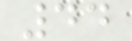44
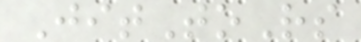JitToRs
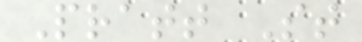Pratt St
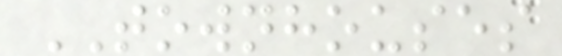TOWNHOUSES
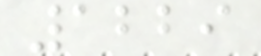1229
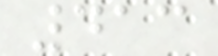413
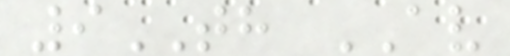9TH AV
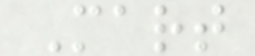Mart
